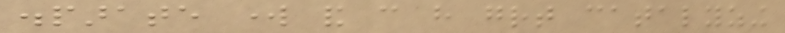disparate work and can have great catalyzing
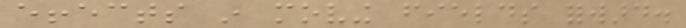effects in moving fields forward.
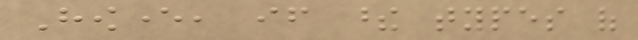However, if these types of
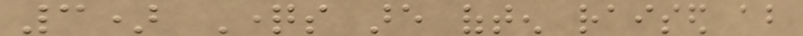3) Questions are often raised about
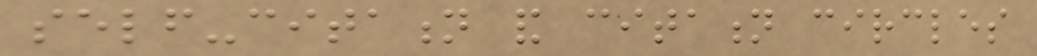self-citation and citation circles
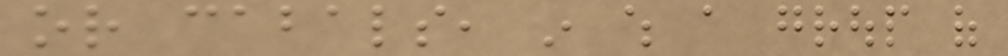or cabals, in which a group of
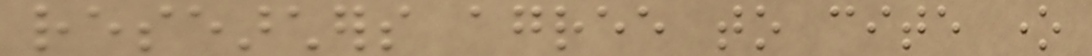researchers agree to cite one
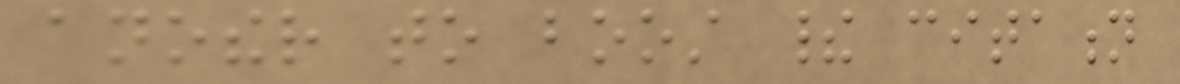another to boost their citation
